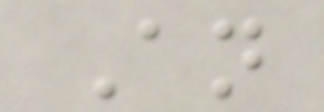An
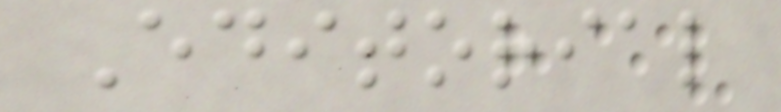Editorial
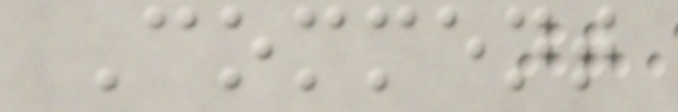Comment
